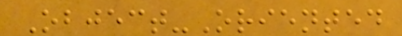Object-Oriented
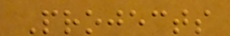Projects
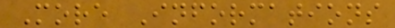More Informations
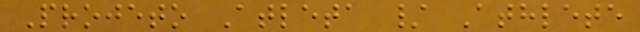Projeto Atleta / Athlete
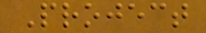Project
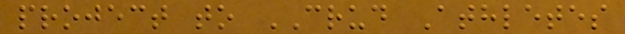project to CRUD Athletes
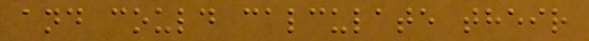and could calculate their
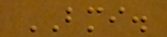BMI.
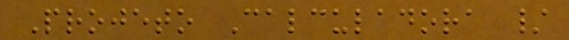Projeto Calculadora /
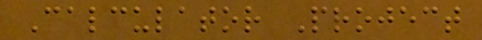Calculator Project
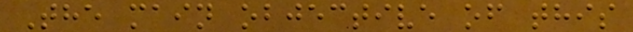The main objective of this
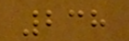238
